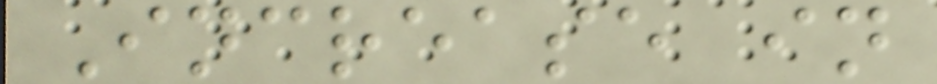Increase in
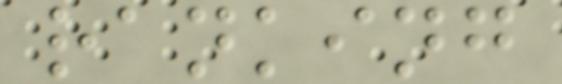ranking
